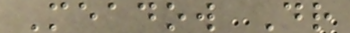Meadow Dr
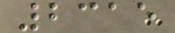2315
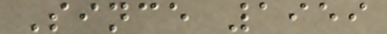Since 1959
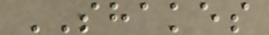SHAKES
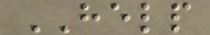HELP
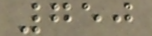750
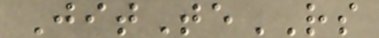JitTeRS
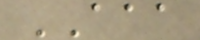AAA
